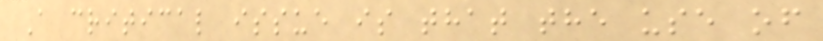A critical issue is that the use of
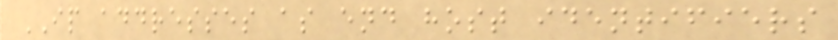IP addresses as end host identifiers
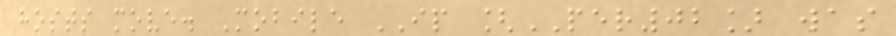hosts move. Mobile IP [PER02] was
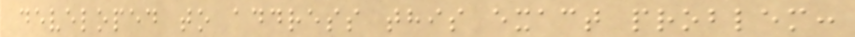developed to address this exact problem:
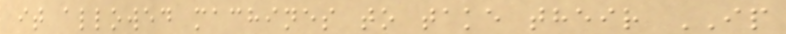it allowed machines to take their IP
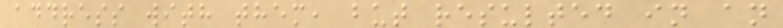address with them, but resulted in an
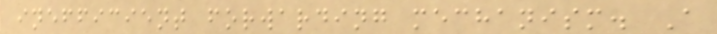inefficient forwarding mechanism. A
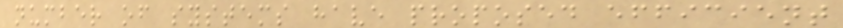number of systems have proposed efficient
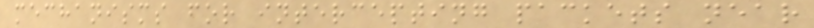mechanisms for intercepting packets near
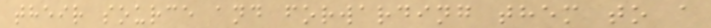their source and forwarding them to a
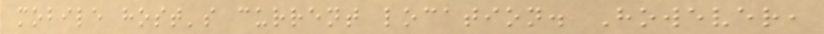mobile host's current location. However,
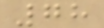78
